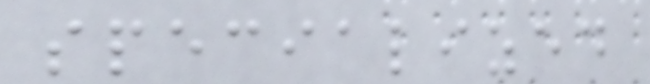specialized
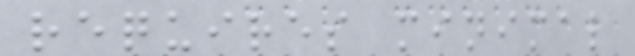requires minimal
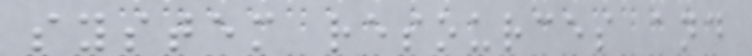system resources and
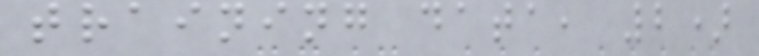training data, 2)
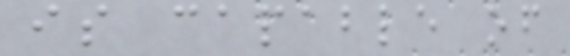is capable of
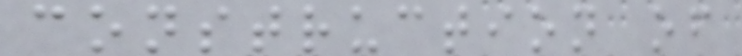construction of
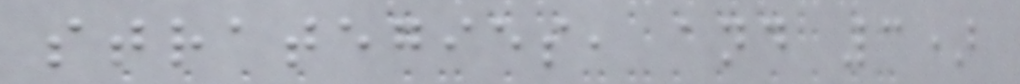strategies, and 3)
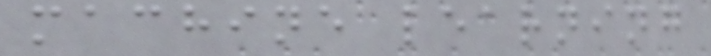machine learning
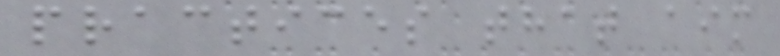practices that aim
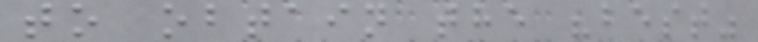to obtain the "best"
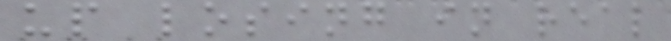up losing in real
